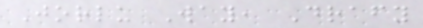Jorlu Way, Drafy
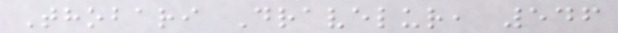Thobari Dravelur, 546
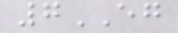7EG
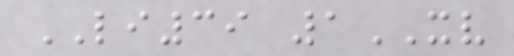LI39 1XV
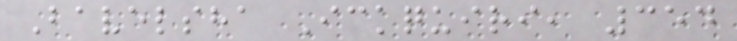Bavelsha Ickquiri, 354
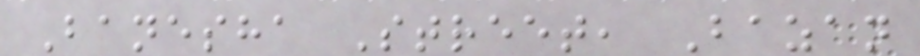Banesha Street, Bazan
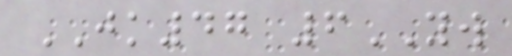JK47 6YW
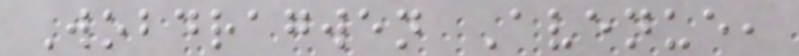Wobdragwen Avenue,
